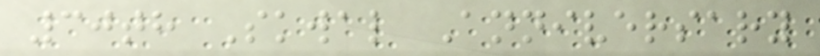30th Skwal Anniversary
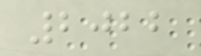2022
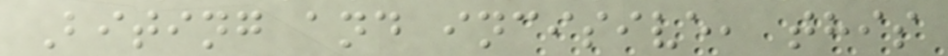Biting and incisive, this
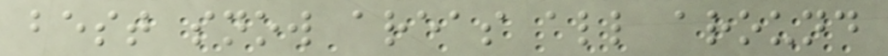best snow areas all around
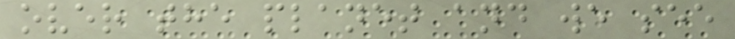over the planet and we see
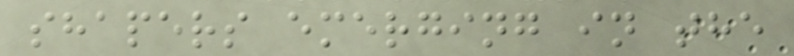shapers emerging in the
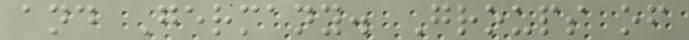and Germany. Groups of
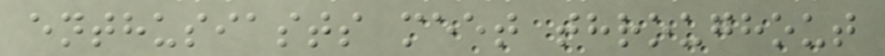enthusiasts meet throughout
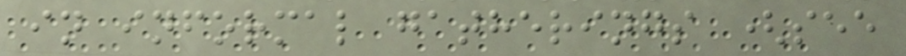in informal gatherings (see
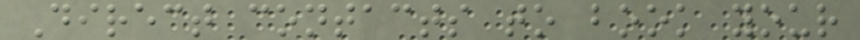Direct contacts to book your
